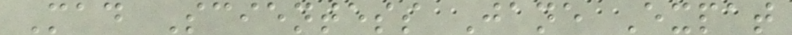Mad Scientess Jane Expat
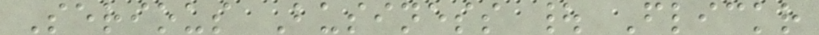Serious Business | Flickr
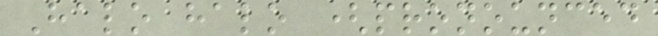Halo halo (pronounced
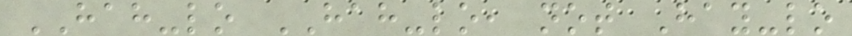HAH-lo HAH-lo, not Hay-lo
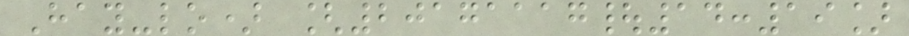Hay-lo) [20171117|14:19]
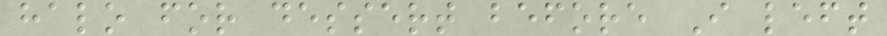halo for dessert before I left
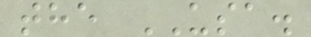the USA.
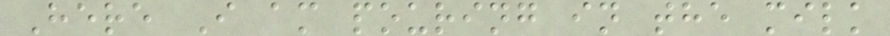Here I am pouring in the milk
